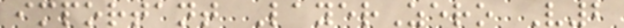important LayerZero V2
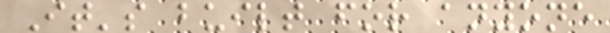It's built for anyone
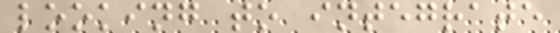looking to integrate
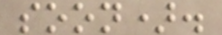soon).
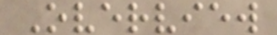Overview
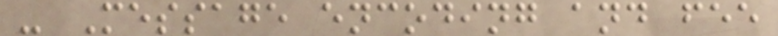- Message encoding and fee
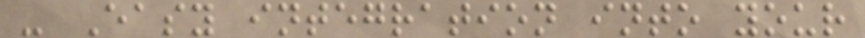- Easy integration into your
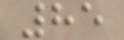85
